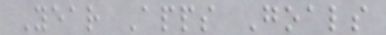Year Apps Goals
